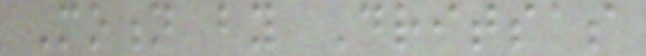Motion by Dritsas
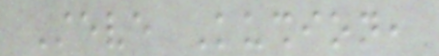Steve Kushion,
